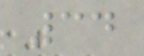34
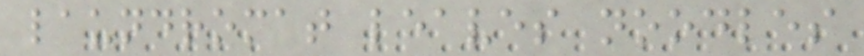laundromat leaves noodles
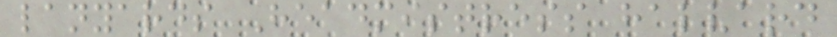lanyards Headmistress halvard
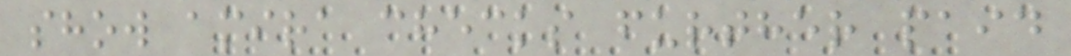show amira checks further paid
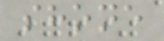shone
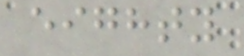eighty
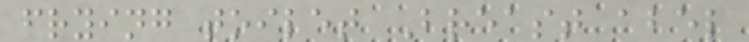frying toilet Breast abel
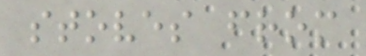stoves from
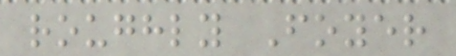roughly Foyer
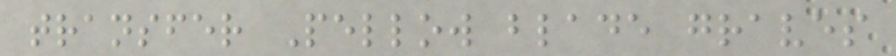transfer Pellow blade graves
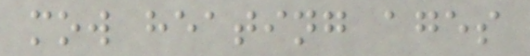mow heating ages
